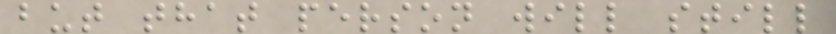but that person will still
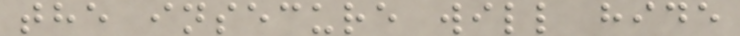the insecure will hide
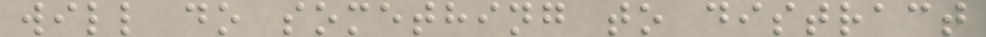will do something to distract
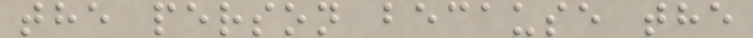the person because the
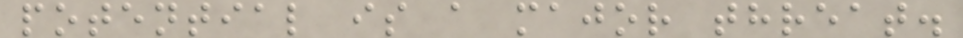potential is a major threat.
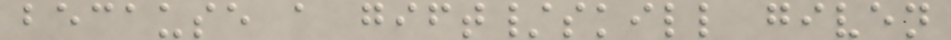because a gift/skill given
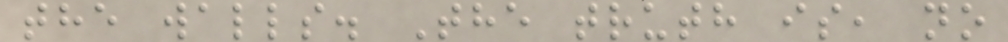the walls. The truth is, no
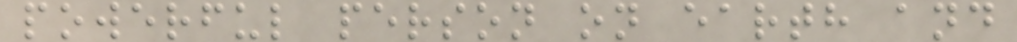powerful person on earth and
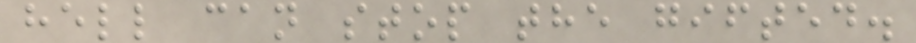hell can stop the gifted.
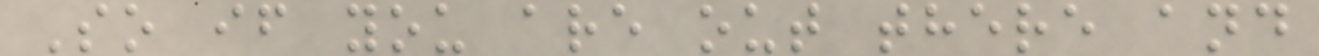So if you are out there and
